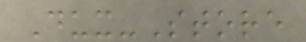Dux-Store
